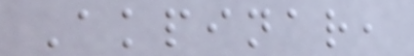Akpinar,
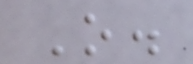O.
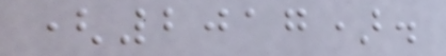(2017).
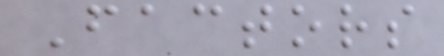Factors
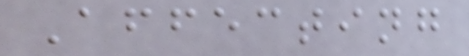Affecting
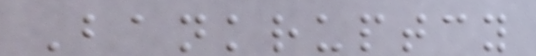Bankruptcy
